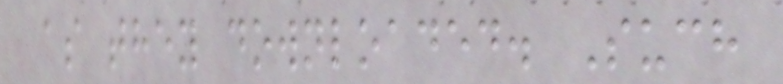as they downloaded. Such
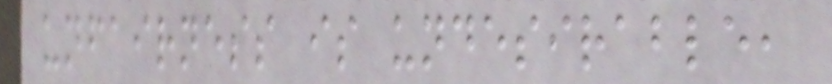unfairness is undesirable,
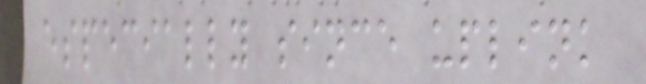especially since uplink
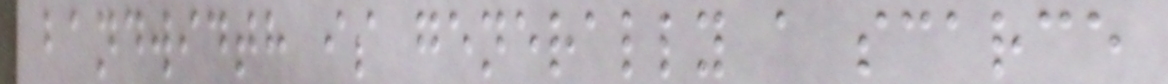bandwidth is generally a scarce
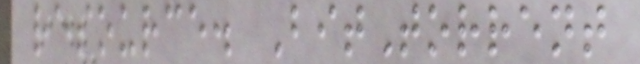resource. BitTorrent
